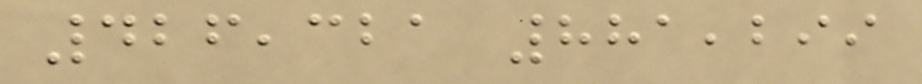426,321 881,299
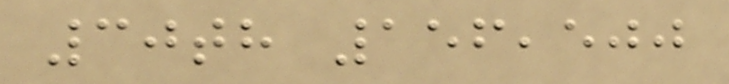30th 156,500
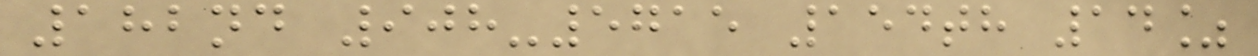182nd 908-5715 154th 14%
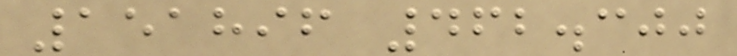151896 462.300
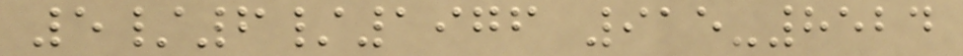5/6/1976 915-8524
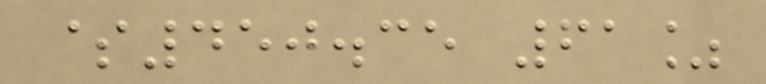$450.35 61%
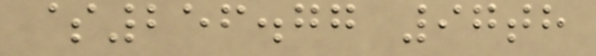$256.77 97th
